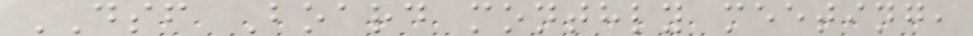DSF Board monthly meeting,
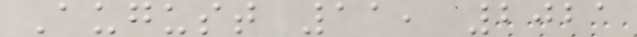August 11, 2021
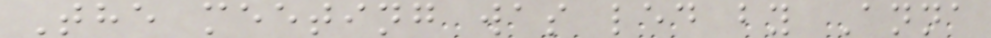The meeting was led by Anna
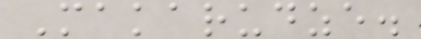Makarudze.
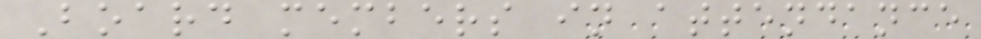Board members in attendance
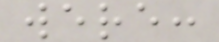were:
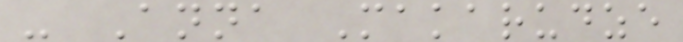- Anna Makarudze
